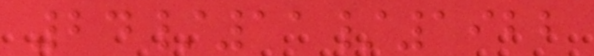24/11/1922
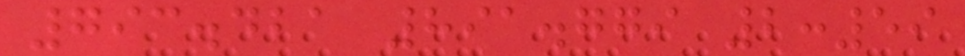793.421 891.779 2:59
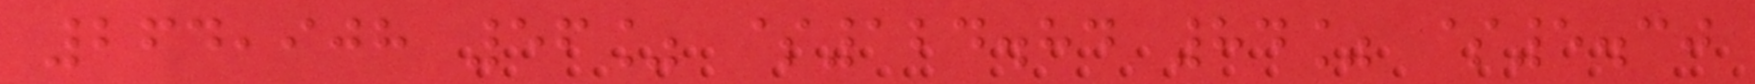264,908 56% $124.84 84% $5.30
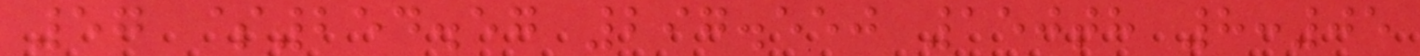57 $254.57 297.550 150th 8:05
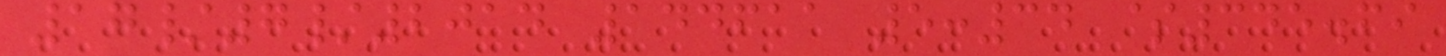17/7/2014 144611 5:34 $345.69
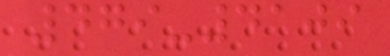479-4109
